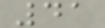41
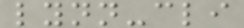lynn-cli
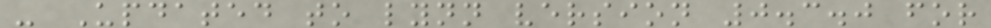- Updated to lynn version 0.3.0 for
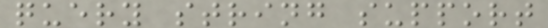query string support
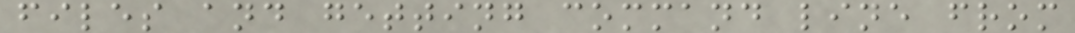files and getting command line from
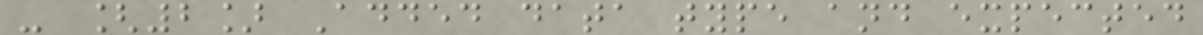- [2] Added data type and expected
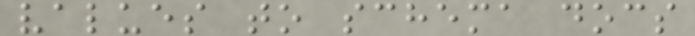values to schema docs
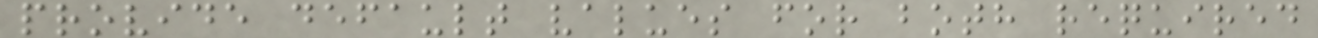provide default values for both required
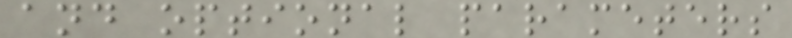and optional parameters
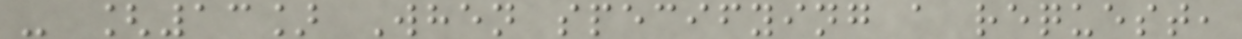- [13] When specifying a request,
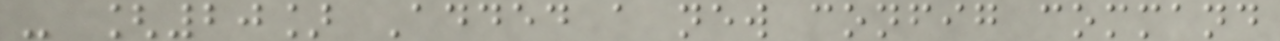- [20] Added a new config command
